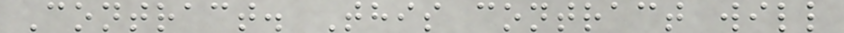Contract. This contract will
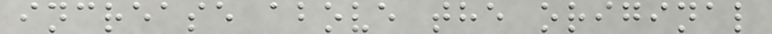increase above the original
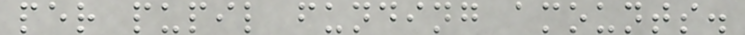per pupil funding amounts.
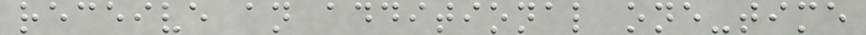receive an additional one-time
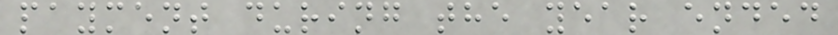payment during the year ended
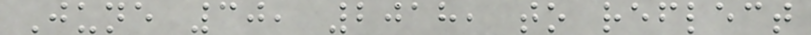June 30, 2018, to reflect
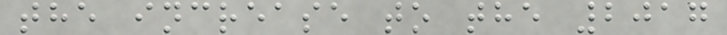the increase to the 2017
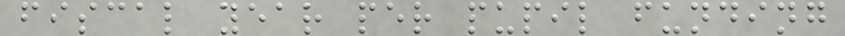fiscal year per pupil funding
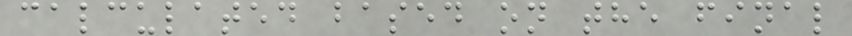calculated based on the final
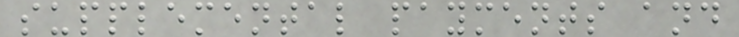supplemental payments and
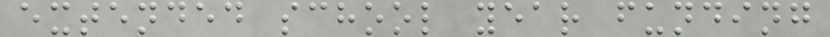extended school year funding
